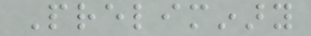Preliminary
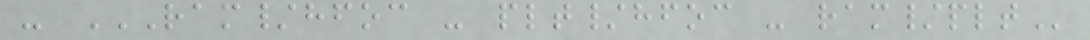- RAM/HFOC - PLT/HFOC - RAM/PLT
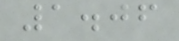1.06
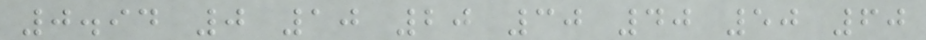0.94 0 10 20 30 40 50 60
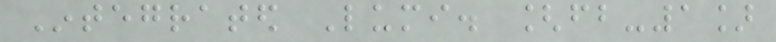Integrated Lumi. [fb-1]
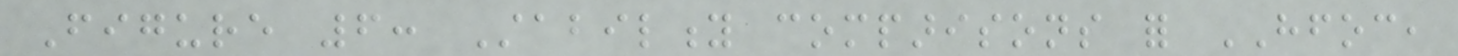Figure 6: Stability comparisons for HFOC,
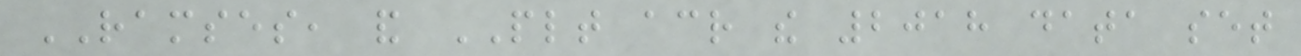RAMSES, and PLT across the 2018 data set
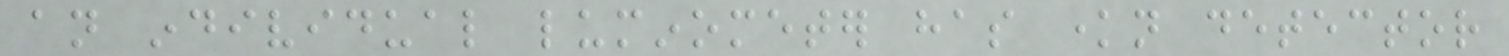an individual luminometer has known detector
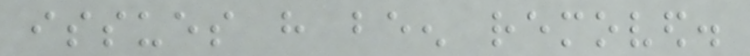issues have been removed.
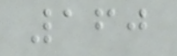160
